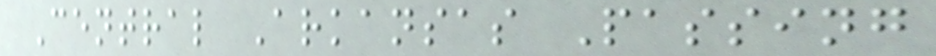Central Arkansas Passing
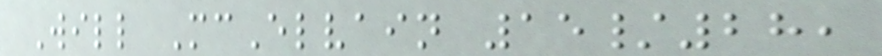Will McElvain 15/28,
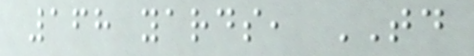168 yards, TD
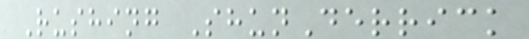Rushing ShunDerrick
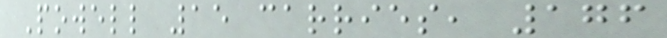Powell 15 carries, 176
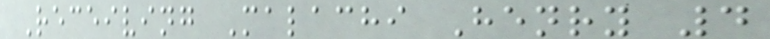Receiving Malachi Henry 4
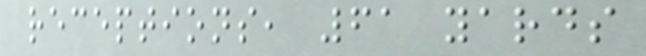receptions, 61 yards
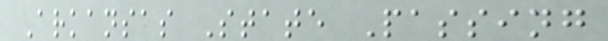Arkansas State Passing
